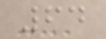64
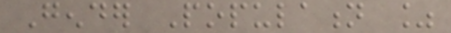Gender Population %
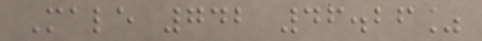Male 742 46.26%
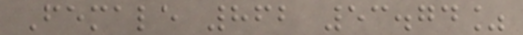Female 862 53.74%
